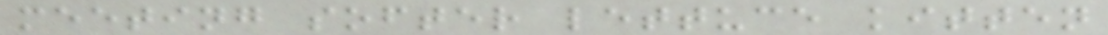meeting softer lettuce kitten
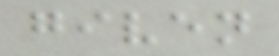given
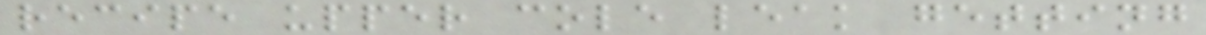recipe upper cole leak getting
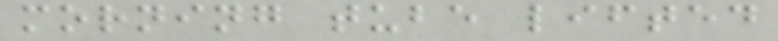morning tube lifted
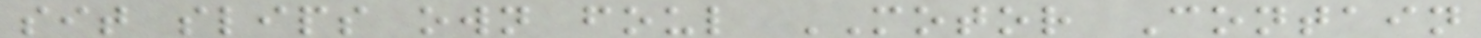sit slips own foul MOTOR Contain
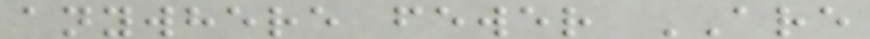anywhere fewer ARE
